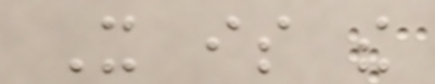It is the
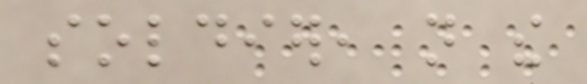soldier, not the
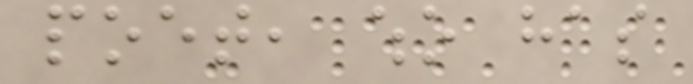poet, who has
